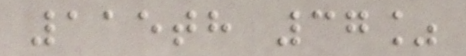115th 37%
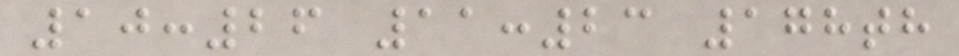10:26 11:23 178th
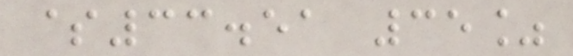$33.51 35%
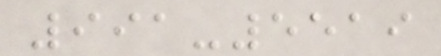991-5519
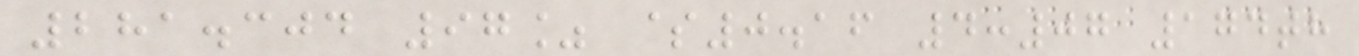281.304 97% $0.16 4:07 174th
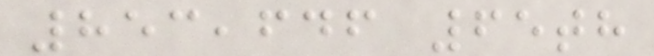853,646 65th
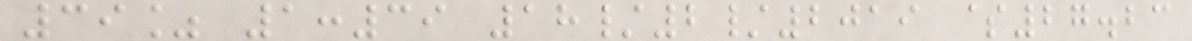39% 1:39 18/2/2019 $27.23
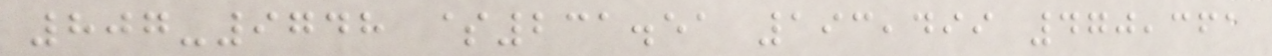807-9748 $231.51 193,499 470,361
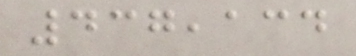437,134
